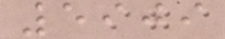5909
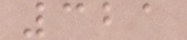321
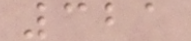321
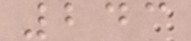243
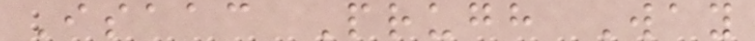Isaac Prugh Way
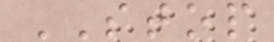STOP
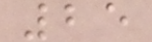25
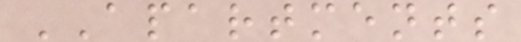APARTMENTS
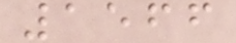1566
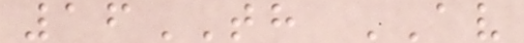16TH AV
